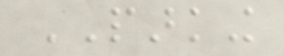PARKING
